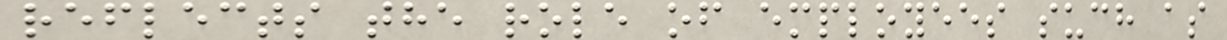reflects the role of employees such as
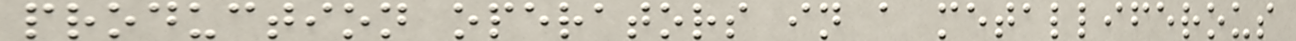production operators in a metalliferous
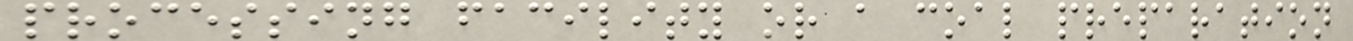processing facility or a coal preparation
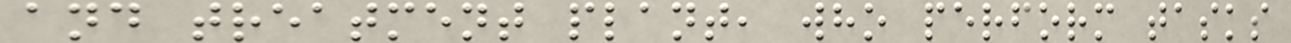and treatment plant, who perform tasks
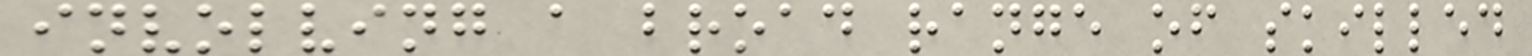involving a broad range of skilled
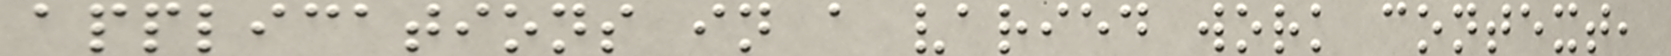applications in a varied work context,
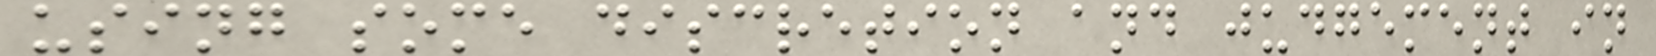using some discretion and judgement in
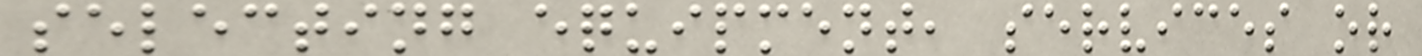selecting equipment, services or
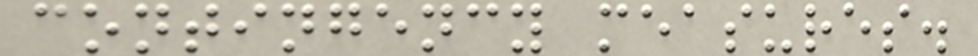contingency measures.
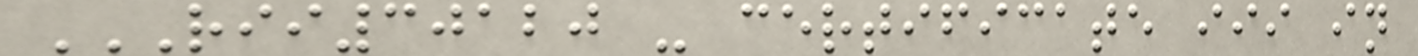RII30120 - CERTIFICATE III IN
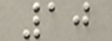10
